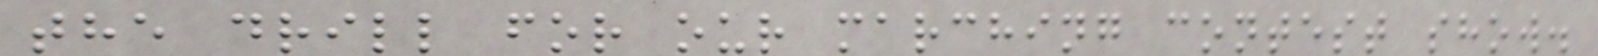the drill for our marching contest show.
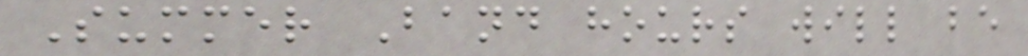Summer Band hours will be
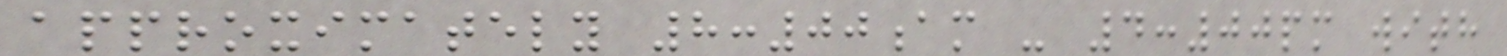approximately 8:00am - 4:00pm with
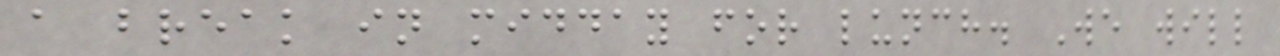a break in midday for lunch. We will
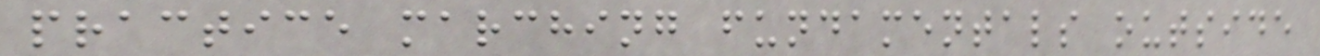practice marching fundamentals outside
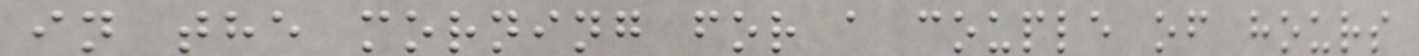in the morning for a couple of hours
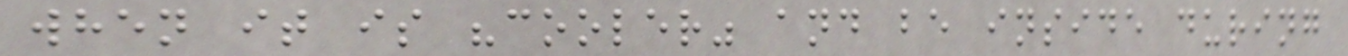when it is "cooler" and be inside during
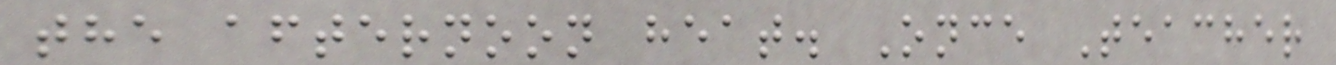the afternoon heat. Once Teacher
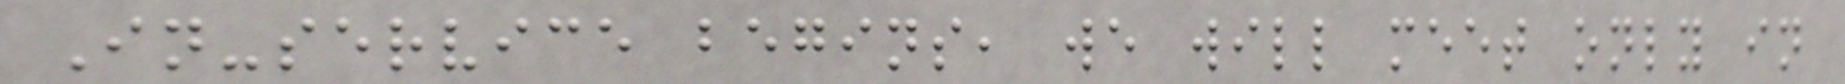In-service begins, we will meet only in
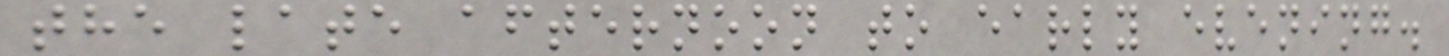the late afternoon to early evening.
